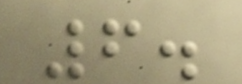6.
